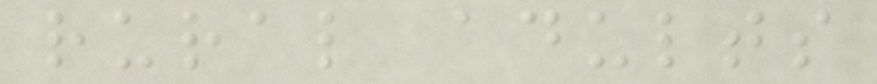rural adults
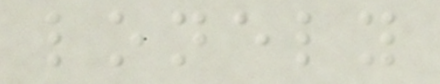lonely
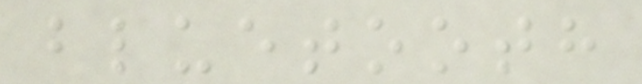bluetooth
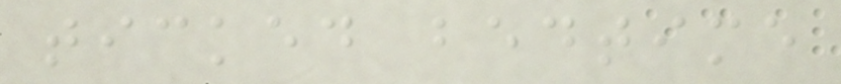ticked bedtime
